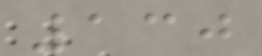130
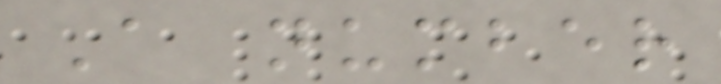A number
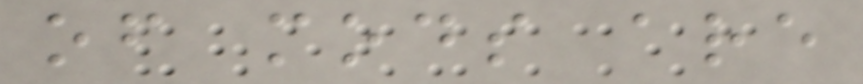of mods are
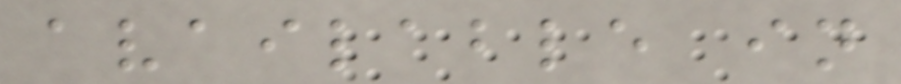available in
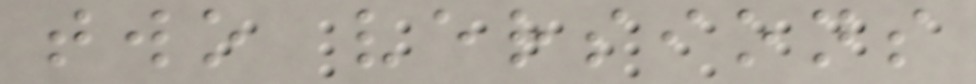two versions
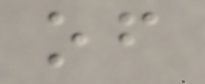of
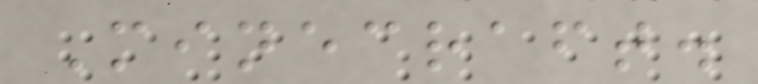Minecraft.
